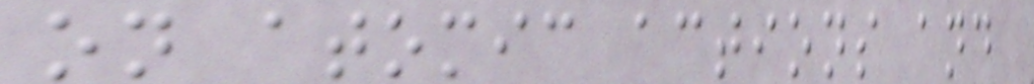on atomic actions and
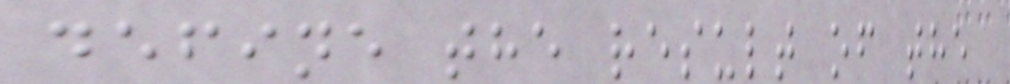define the result of the
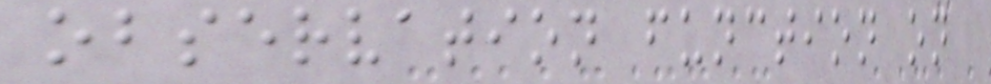observation function on
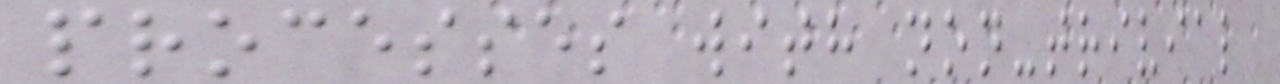processes with non-trivial
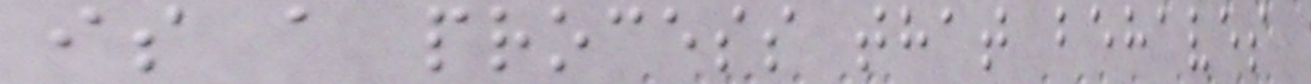is a process that behaves
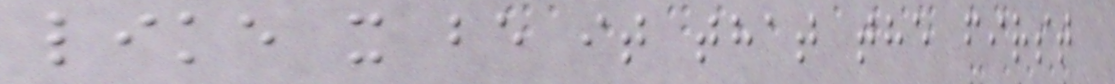like x be it that the first
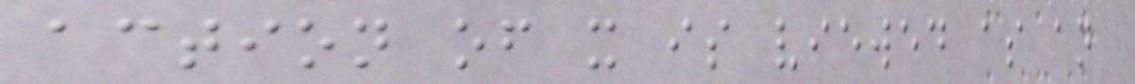action of x is viewed as an
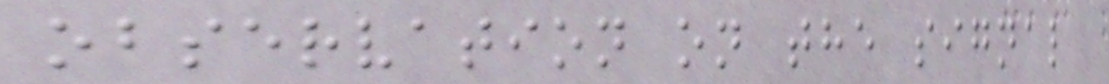observation on the signal
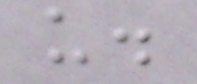u.
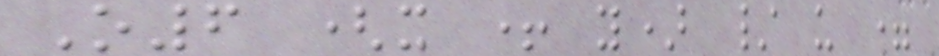O6 (x + y) / u =
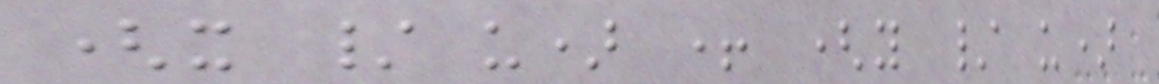(x / u) + (y / u)
